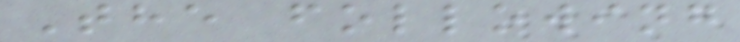The following
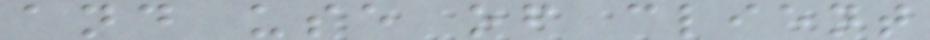and use of client
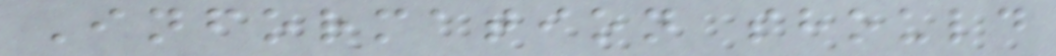Information should
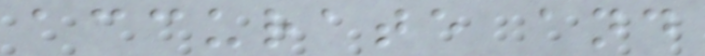accurate and
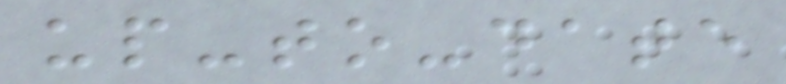up-to-date
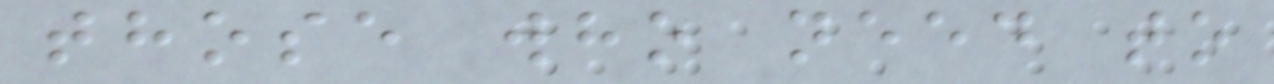those who need to
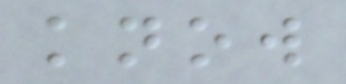know
